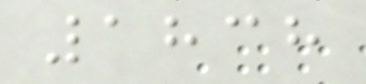1838
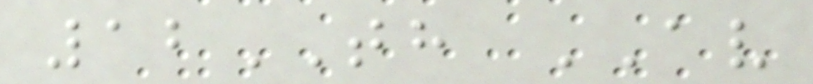12TH AV
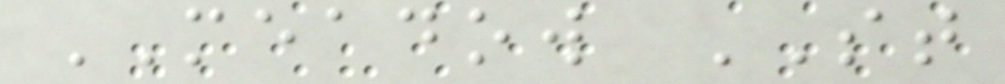MEADOW ST
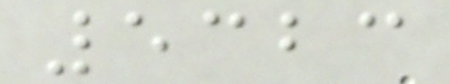5323
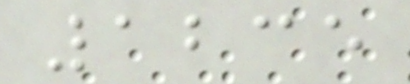1235
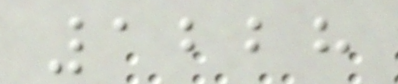1228
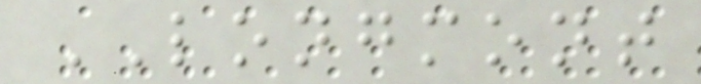LONGMONT
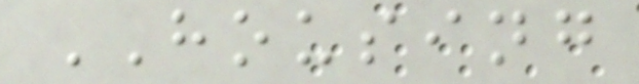HOUSING
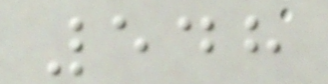548
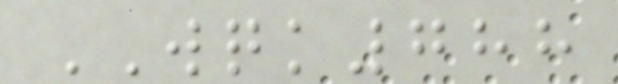WQK788
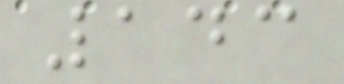143
